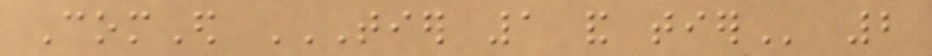ComEd TIER 1 AND TIER 2
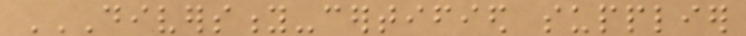DIVERSITY-CERTIFIED SUPPLIER
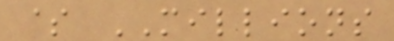$ MILLIONS
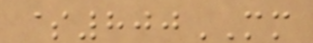$800MM
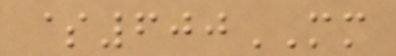$600MM
